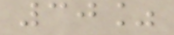30%
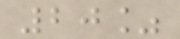20%
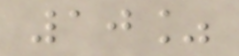10%
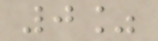0%
